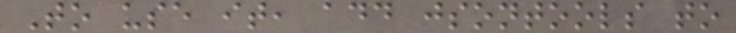To use it, add jsontools to
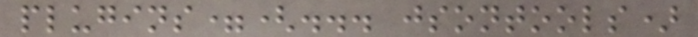plugins=(... jsontools)
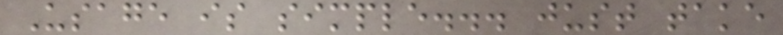Usage is simple... just take
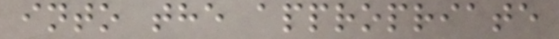into the appropriate
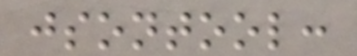jsontool:
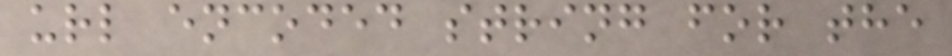url encoded string for the
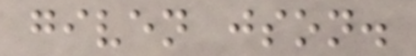given json.
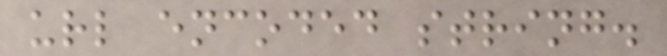url encoded string.
